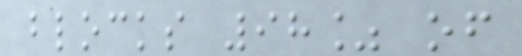blocks 98% of
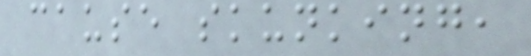cause skunking,
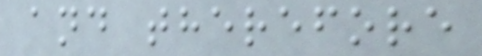and therefore
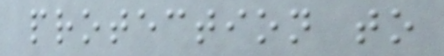protection to
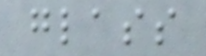glass
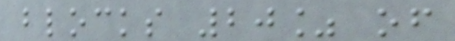blocks 20% of
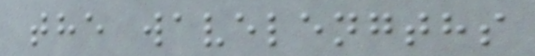the wavelengths
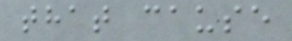that cause
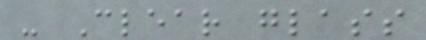- Clear glass
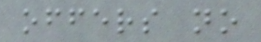offers no
